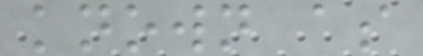known as
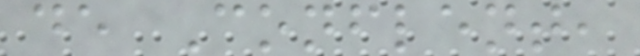de Conflent,
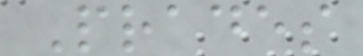Prades
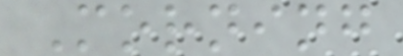Morning
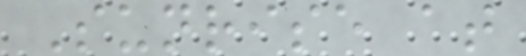Sunrise at
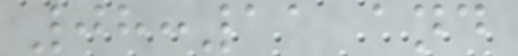08:11 and
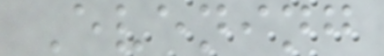Evening
